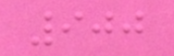900
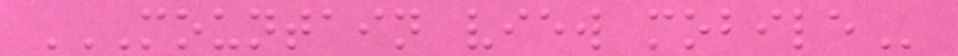MOUNTAIN VIEW MOBILE
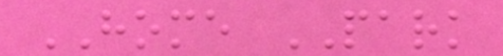HOME PARK
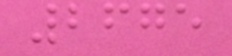2675
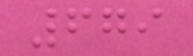679
